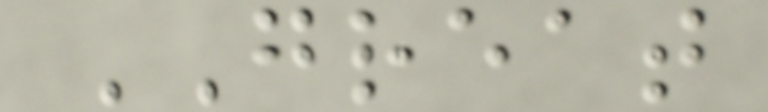GREAT
